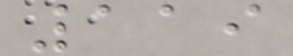119
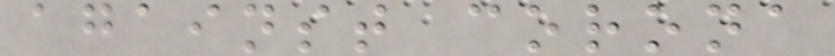against corona
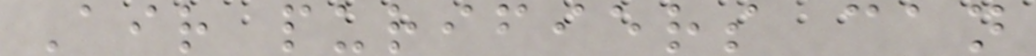Air purifiers can
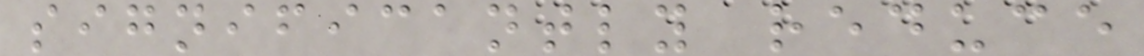significantly reduce
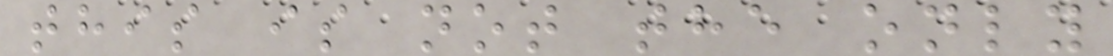this is not the only
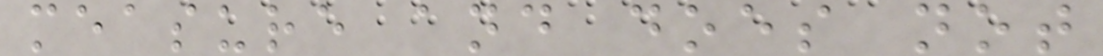measure and does not
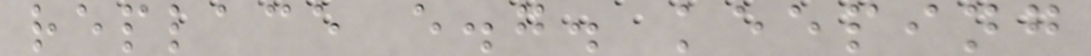replace e.g. keeping
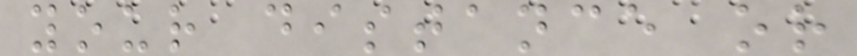your distance or
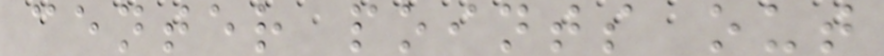center points out
